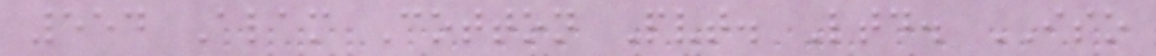554 Alam Cotton Pvt. Ltd. ISO
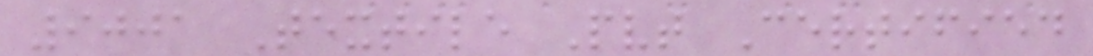9001 Textile Pvt Certified
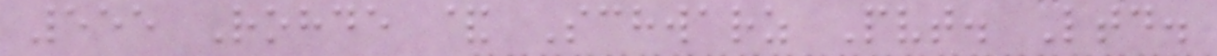555 Rohde & Schwarz Pvt. Ltd.
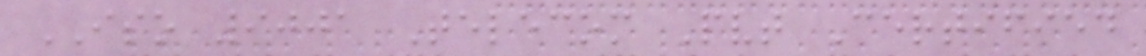ISO 9001 Telecom Pvt Certified
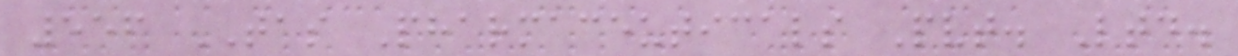556 TAS Pharmaceuticals Pvt. Ltd.
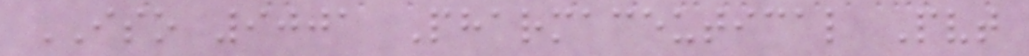ISO 9001 Pharmaceutical Pvt
